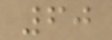60
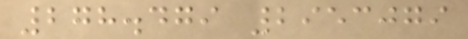278.479 2953079
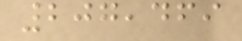207,469
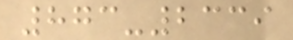873-2339
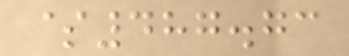$487.73
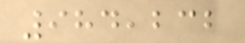984,232
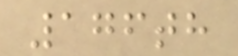176th
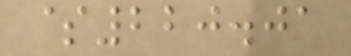$220.01
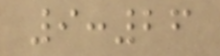9:26
